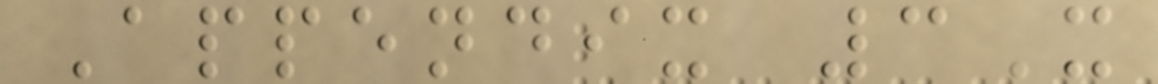Appendix 3X
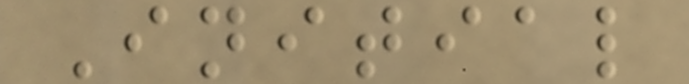Initial
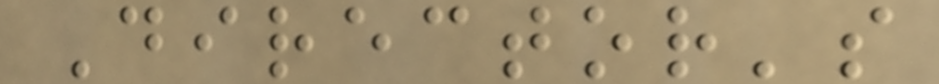Director's
